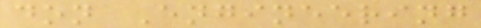don Engineering
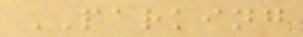PARKING
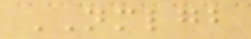NMLGB
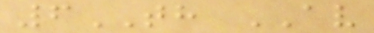6TH AV
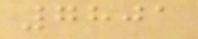7801
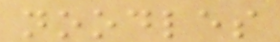noodles
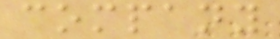company
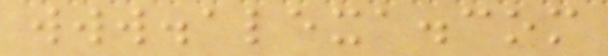www.alexa.com
